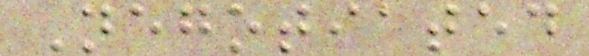Negotiated
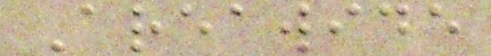Areawide
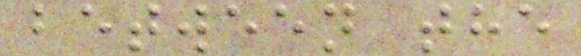between the
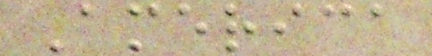America
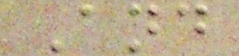And
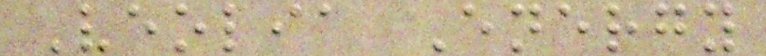Veolia Energy
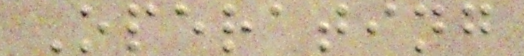Operating
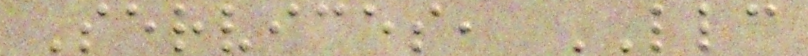Services, LLC
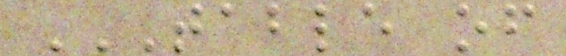TABLE OF
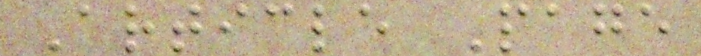Article Page
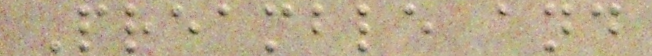Preamble and
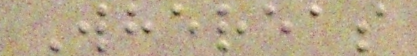Whereas
